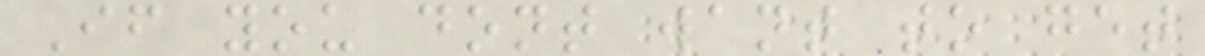If you dont want to get
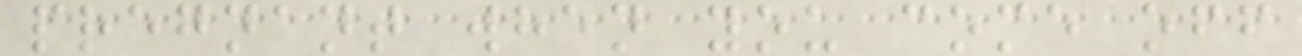pregnant when you come off
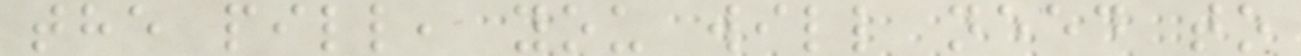the pill, you will need to
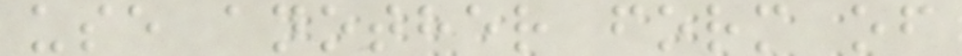use another form of
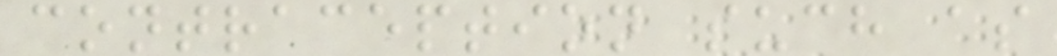contraception such as
